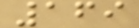169
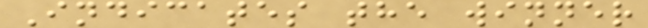Indicates the winner
